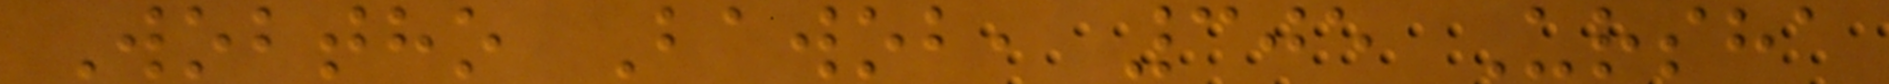Wobtho Bawob, 305 Ursha
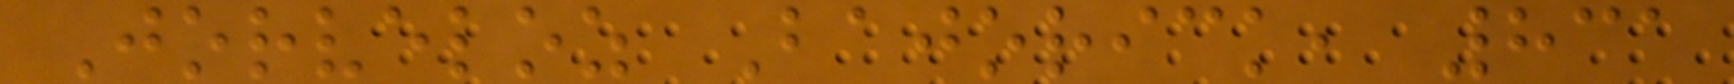Jorveloz Bajorick, 831
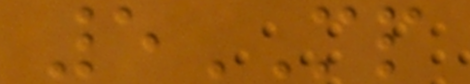5MP
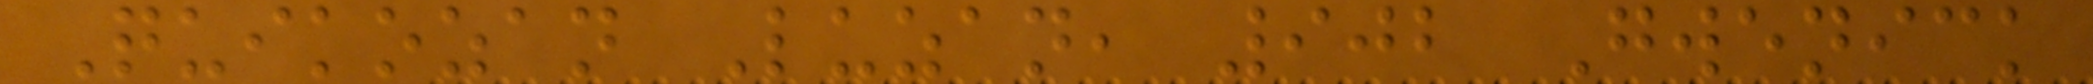Quikozan Luzan, 902 Gwenick
